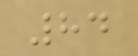84
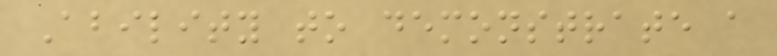Ability to demonstrate a
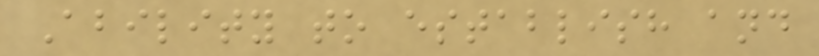Ability to establish and
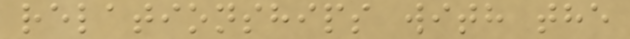relationships with the
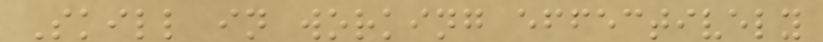Skill in working effectively
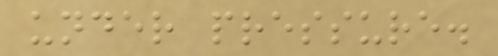under pressure.
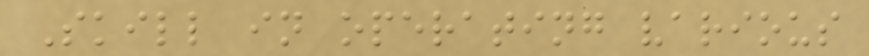Skill in operating various
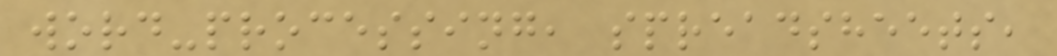word-processing, spreadsheets,
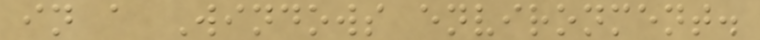in a Windows environment.
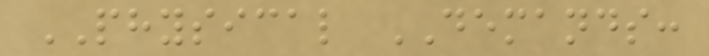PHYSICAL DEMANDS:
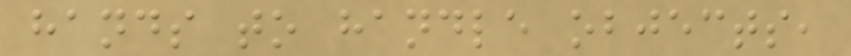hands to handle objects,
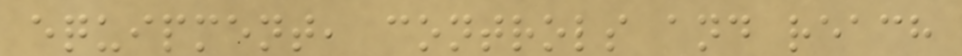equipment, controls and reach
